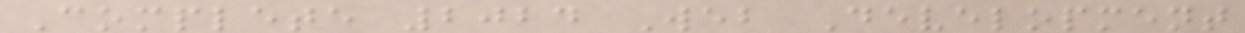Complete 2024 Web Development
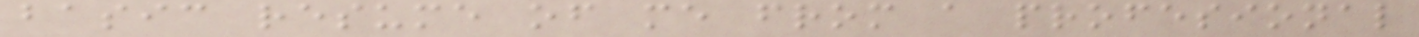basic resume of me from a profesional
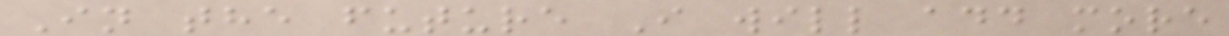In the future I will add more
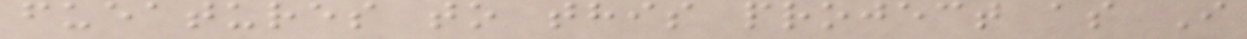fueatures to this project as I
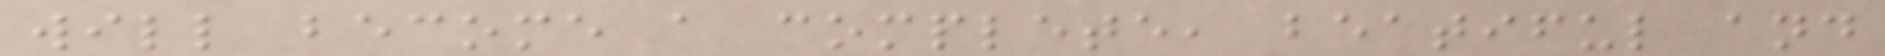will become a complete, beatiful and
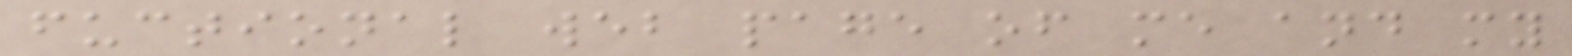fuctional web page of me and my
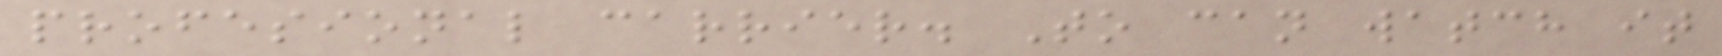profesional carrier. To can watch it
